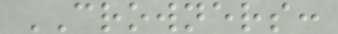CROWNERS:
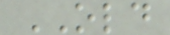OLD
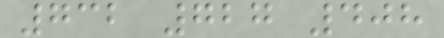732 727 408
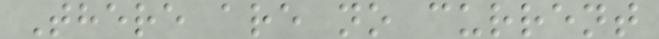There are no current
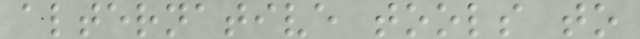alternative tools to
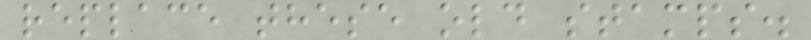replace these old stamps.
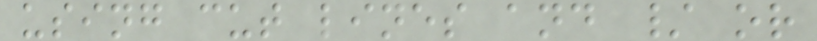using cut lines and / or
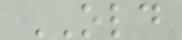OLD
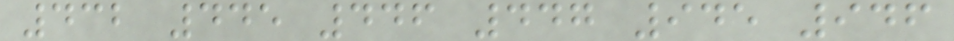432 445 446 447 945 946
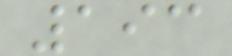193
